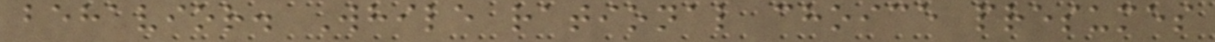behavior. While rational choice presumes
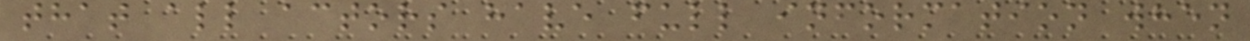that all actors have full information when
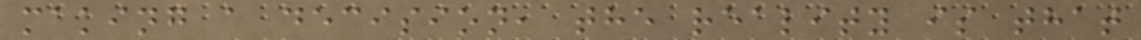making a decision, the reality is that
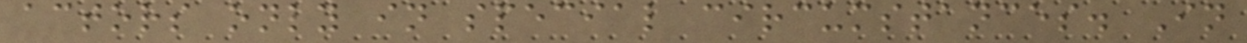actors only in special circumstances. In
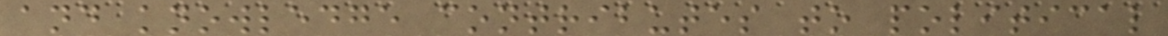and knowledge contributes to political
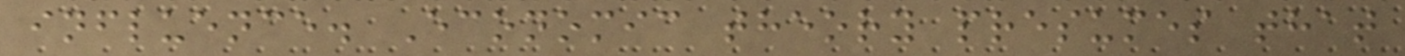influence. Economic theory presumes that
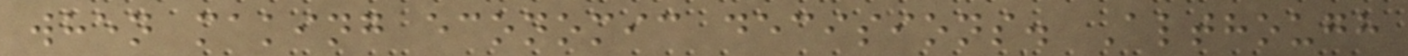when making economic decisions. Although
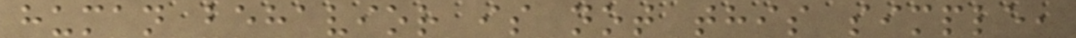human behavior is not this simple,
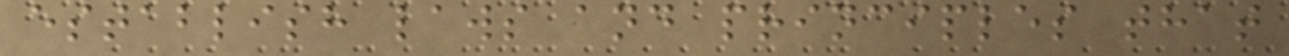establish laws and principles that
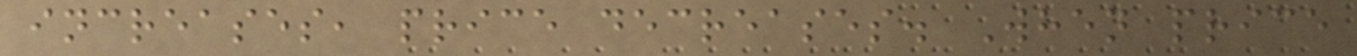increases, price decreases. When price
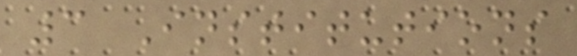3 Institutions
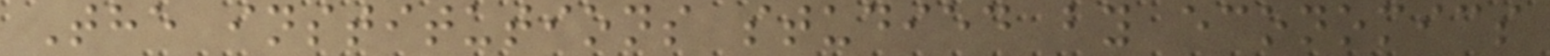The institutions studied by economics
